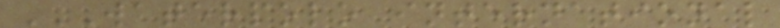WATERPOLO INTERNATIONAL
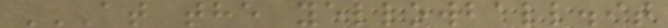AT THE YELLOWBALL.IT
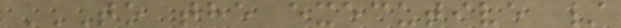TO THE EXECUTIVE /
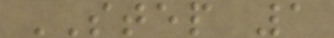STEP 1
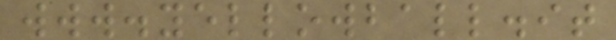www.yellowball.it
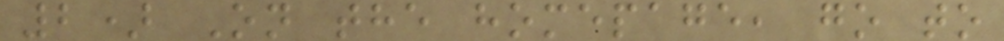2) On the homepage, go to
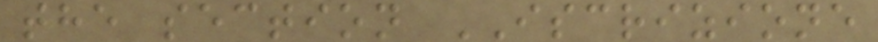the section ISCRIZIONE
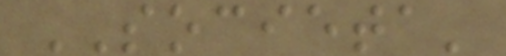SOCIETA'
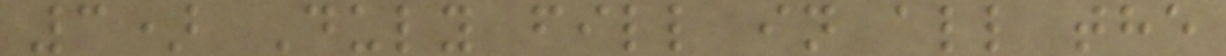3) Duly fill in all the
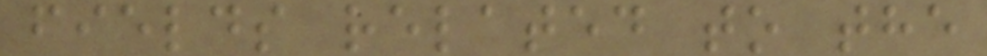fields related to the
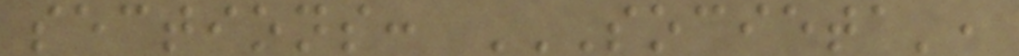sections: SOCIETA',
